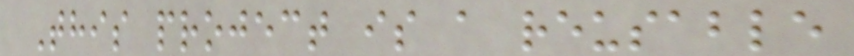This project is a reusable
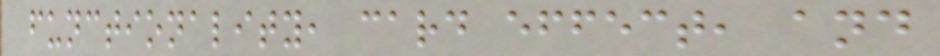functionality, card effect, and
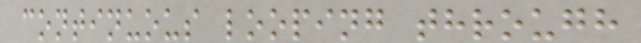continuous looping through
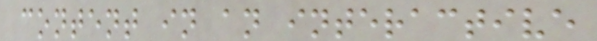content in an interactive
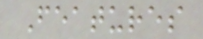Features
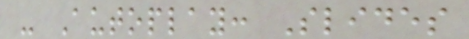- Autoplay: Slides
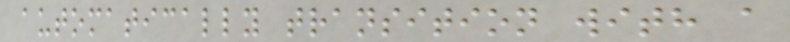automatically transition with a
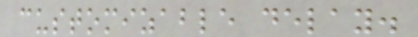customizable delay.
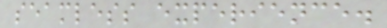seamless experience.
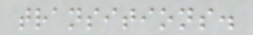transitions.
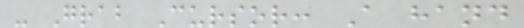- Grab Cursor: A hand
